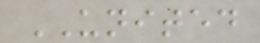UNITED
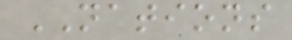NATIONS
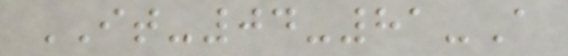IT-04-81-A
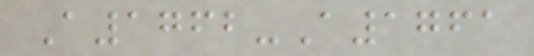A1762-A1761
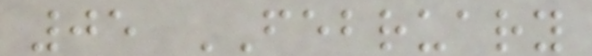05 FEBRUARY
